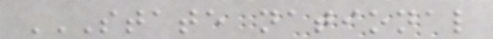STATE NATIONAL
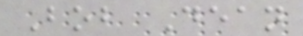Bob Dean
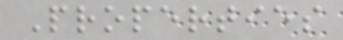Properties
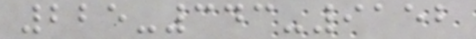225-343-9152
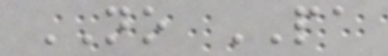NO PA
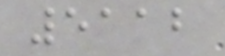5112
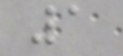1
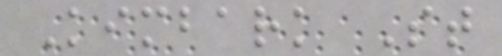Kimbark St
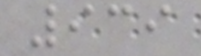939
